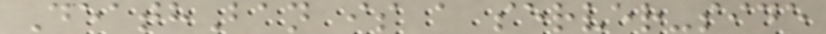DeathBan is a server-side
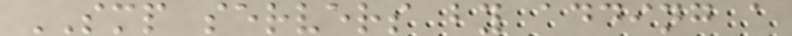SMP servers by adding a
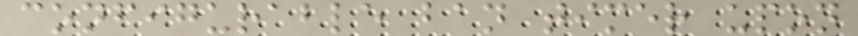configurable ban timer upon
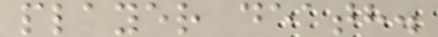player death.
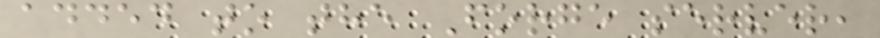added to the Forge server,
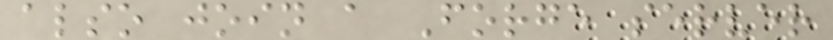also join a Forge server
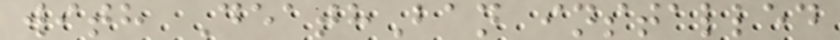with DeathBan installed
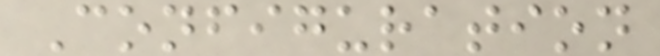Configuration
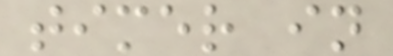timer in
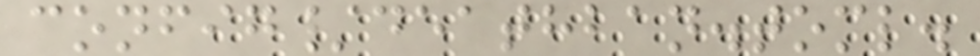config/deathban.toml.
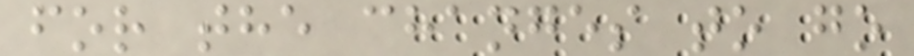for the changes to go
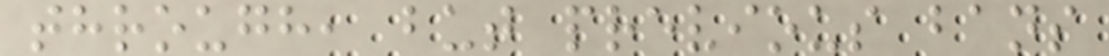through, but previous bans
